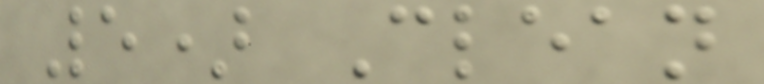5) Clean
